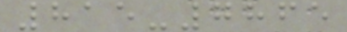815-7865
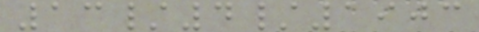13/4/1903
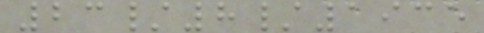23/8/1935
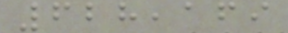628,169
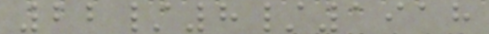22/8/1918
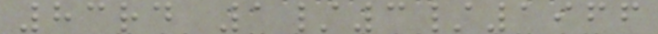83rd 1/3/1966
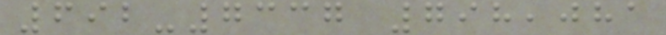692-7337 798,081
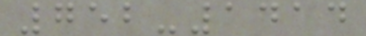752-1414
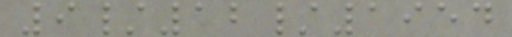9/12/1954
